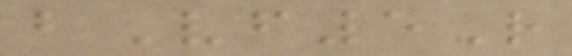bVf5R
